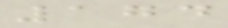174
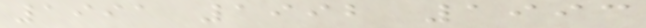1991 1992 1993
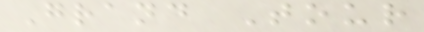Grand Tour
